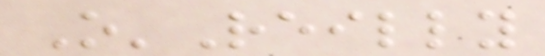O'Reilly
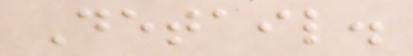Detail.
